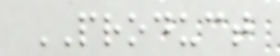PRODUCT
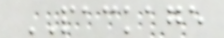PACKAGE
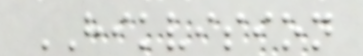HIKVISION
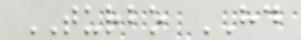TURBO HD
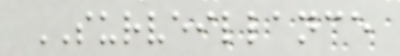SURVEILLANCE
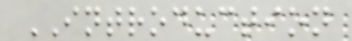INTRODUCTION
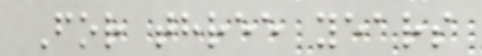For three years
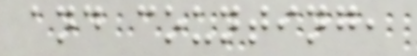and counting,
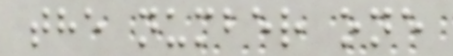the number one
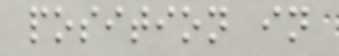position in
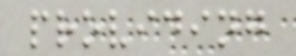providing
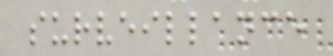surveillance
